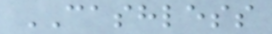CASHLESS
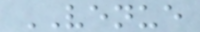VENUE
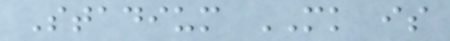Stadium MK is
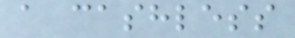a cashless
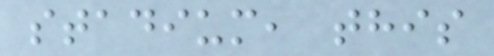stadium, this
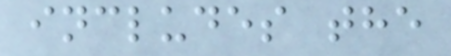includes the
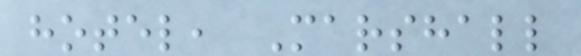hotel, Marshall
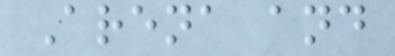Arena and
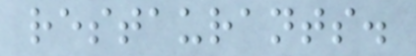restaurants.
